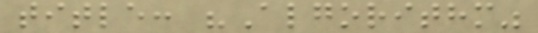title: "Algorithm"
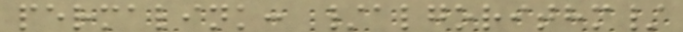permalink: /algorithm/
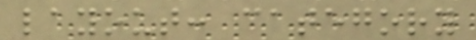layout: category
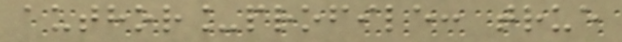author_profile: true
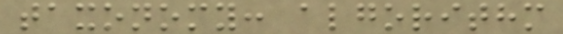taxonomy: algorithm
